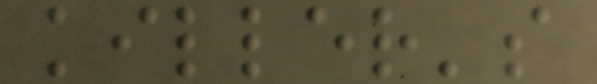killer's
